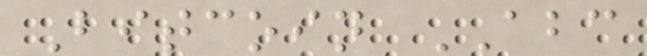Bitcoin ABC
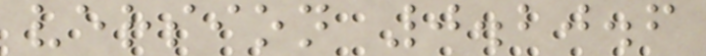version 0.20.6
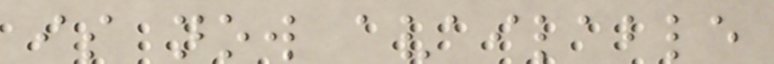is now available
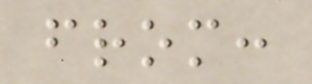from:
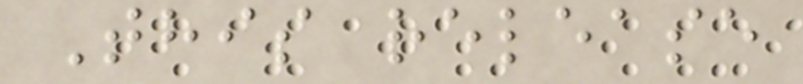This release
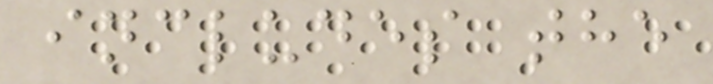includes the
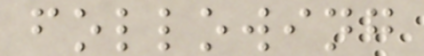following
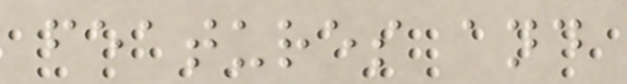features and
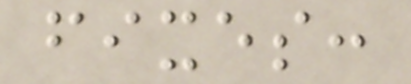fixes:
